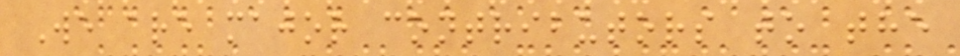We are major contributors to the
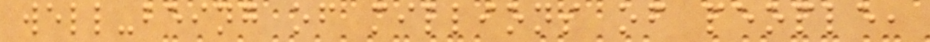well-being of millions of people,
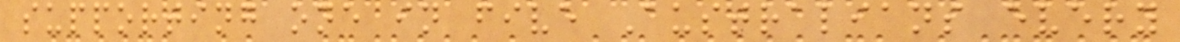supporting one in five Australians every
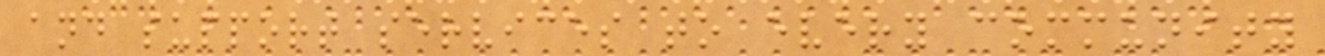and support services to every community
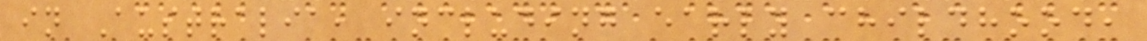in Australia, including early childhood,
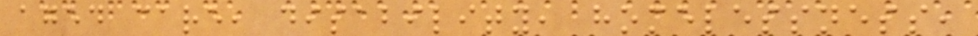aged care, disability, homelessness,
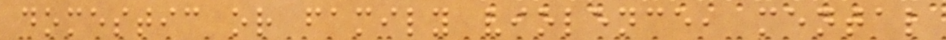domestic or family violence, mental
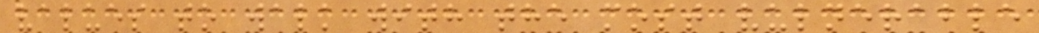values to walk with the most vulnerable
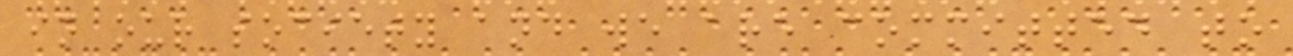in our society and we are committed to
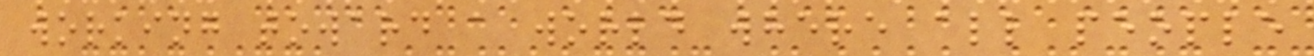working toward a world where all people
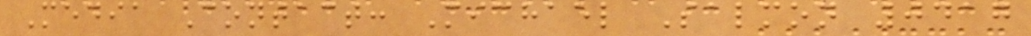Media Contact: Michael Salmon 0417
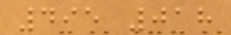495 018
